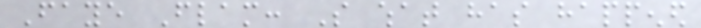Faye Flam: So what has happened
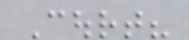Court?
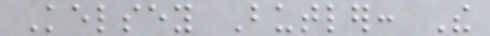Kelsey Butler: The
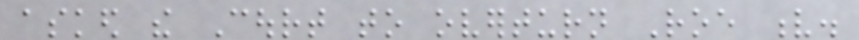asked the Court to overturn Roe v.
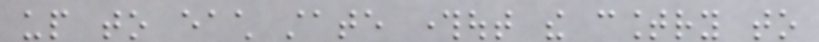up to each state throughout the country to
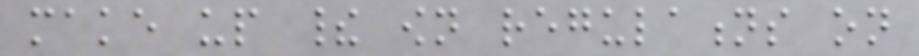make up their own regulations on
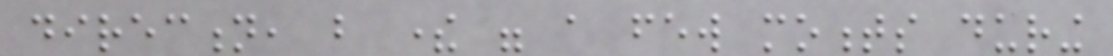direction, but there were a few moments during
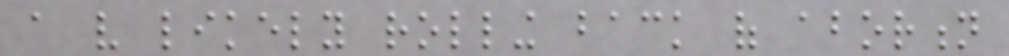a very likely rolling back of abortion
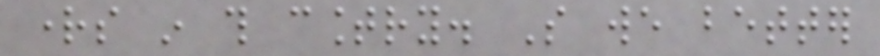rights in this country. So we better
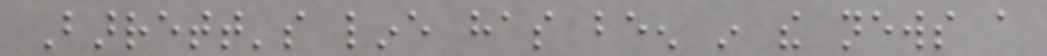Barrett's line has been in the news a
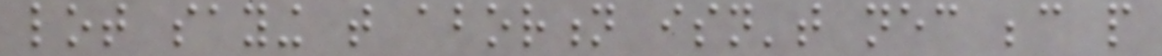lot saying that abortion isn't necessary because people
